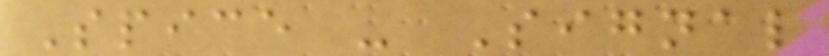Spice - Signal
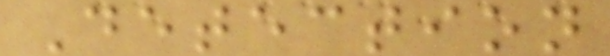Detection
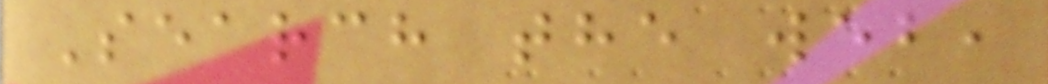Search the web,
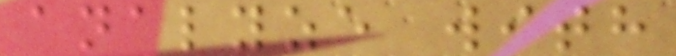analyze with
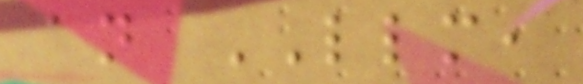an LLM,
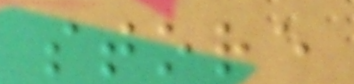store
